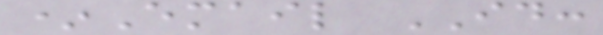*Email ID:
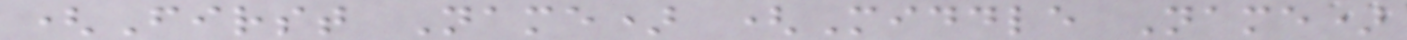(First Name) (Middle Name)
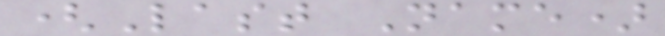(Last Name)
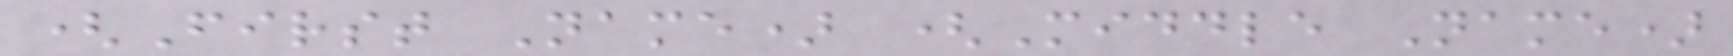(First Name) (Middle Name)
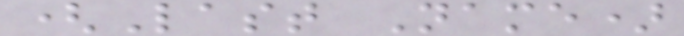(Last Name)
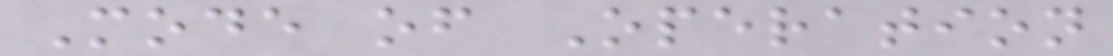Mode of Operation
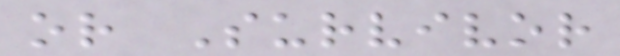or Survivor
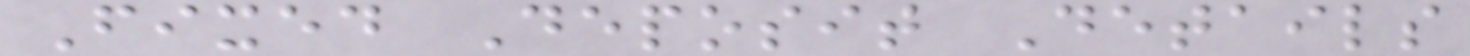Fixed Deposit Details
